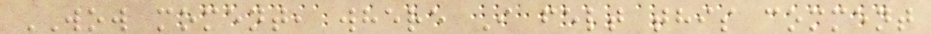WOW moment, where I felt this comment
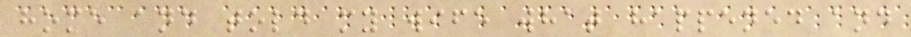home and told my wife what happened and
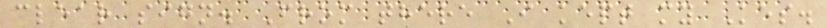clear sign. From there I kept my Kes.
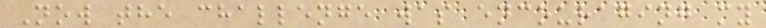Now the challenge was encouraging my
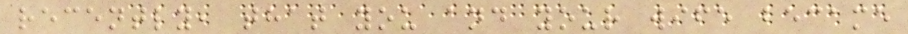recently, that you and your wife became
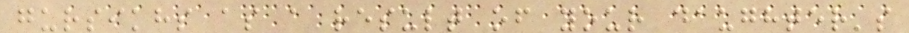gursikhs as a result of your daughter's
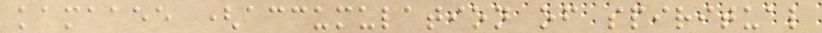kamaaee (accumulation of spiritual
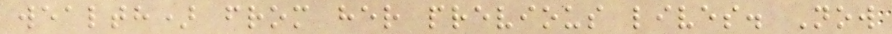wealth) from her previous lives. Now
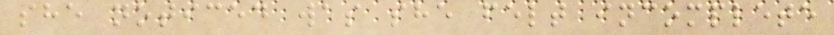she noticed was she felt incomplete
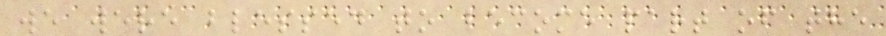we were blessed to become part of the
